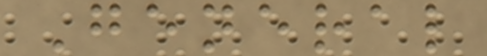General
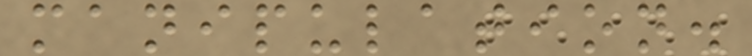manipulation.
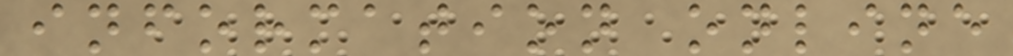information online
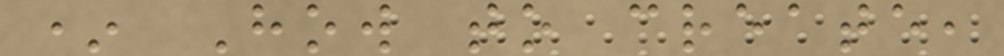* How to create,
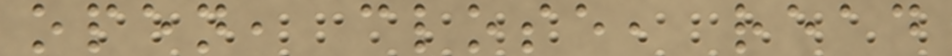open, close, read
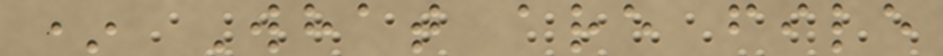* What are file
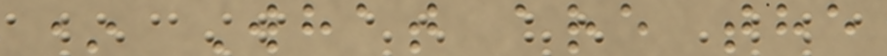* What are the
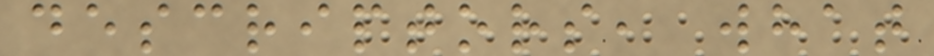descriptors, what
